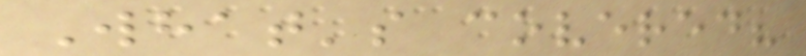What's covered?
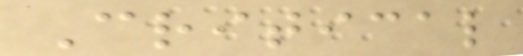Critical
